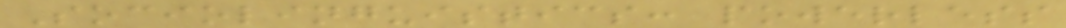Sociolinguistics: powerless
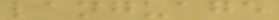language
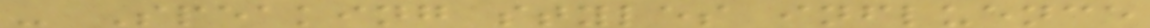- Speaking styles influence
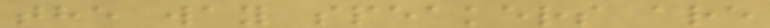the way speakers are
